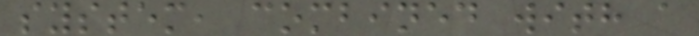system, combined with a
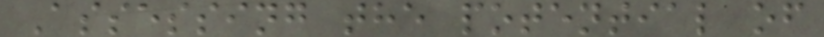Assessing the potential of
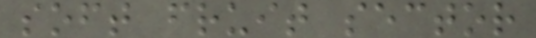soft fruit sector
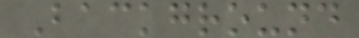Background
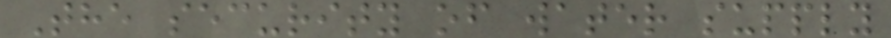The security of water supply
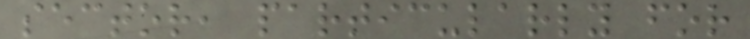sector, particularly for
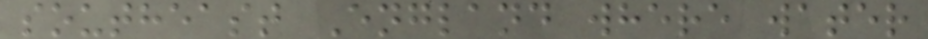southeast England where water
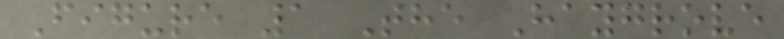Figure 1 The Haygrove
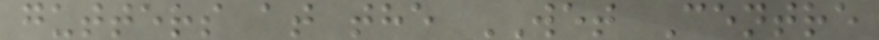gutters at the WET Centre
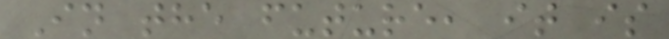In the future, it is
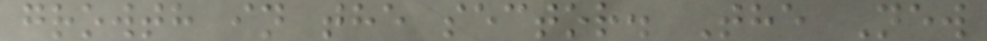growth in the sector. The New
